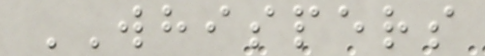WHISPERS
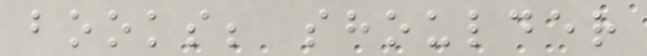books; shoulder
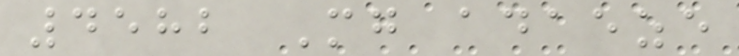4582 Mg adaeze
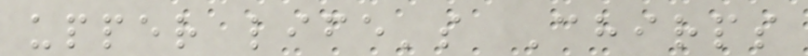upper life's Chirps
